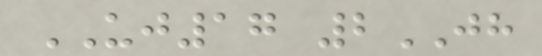UJ17 2JH
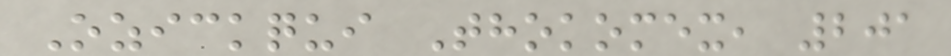Ozickqui Thokomex, 201
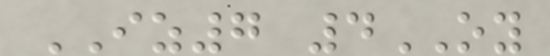IZ7 4OY
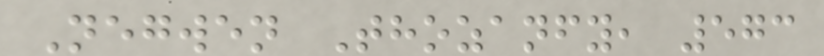Negwen Thozanfy, 573
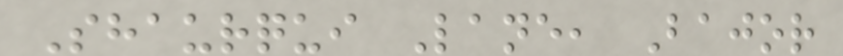Shaurqui Lane, Bajor
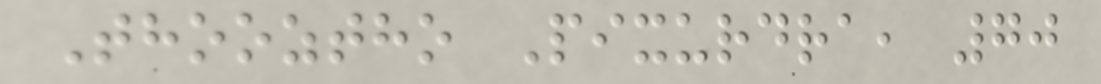Thooztho Pixurdra, 70
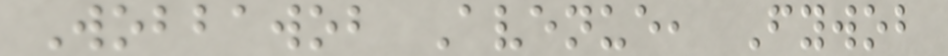Wobbawob Avenue, Fywob
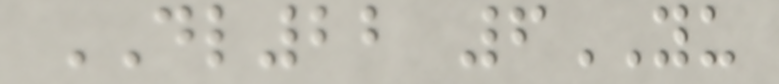DL22 6YU
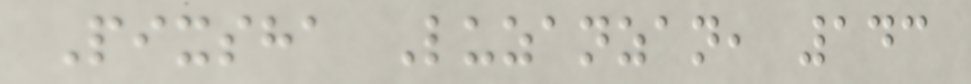Pixsha Luzanzan, 143
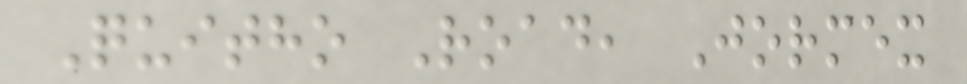Quitho Road, Jormex
